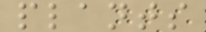plants
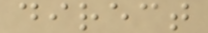direct
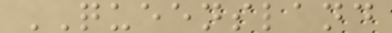QUEENSLAND
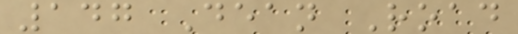147 Dean Road
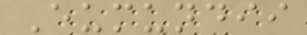Eumundii
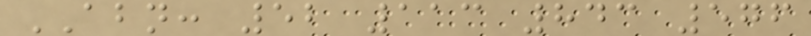ABN: 52 113 843 576
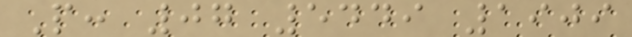P: 07 5449 1909
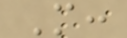M:
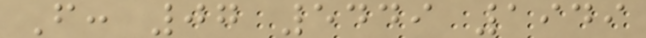F: 07 5449 1949
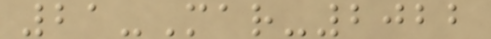21-Mar-2022
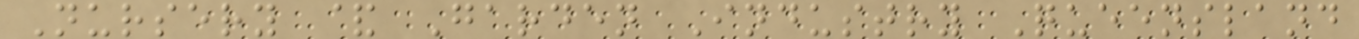Nursery & Garden Industry Queensland
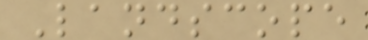Landscope
